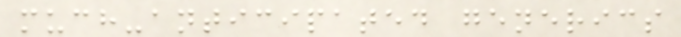much-anticipated generics
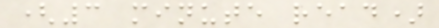(3 minute read)
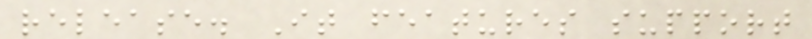release. It features support
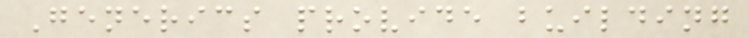Generics provide building
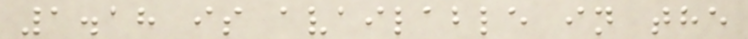1.18 is available in the
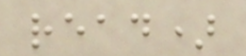read)
